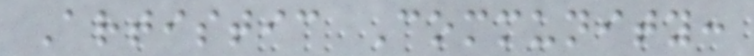Artistic Community:
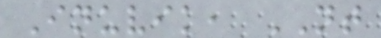Inuvik, NT
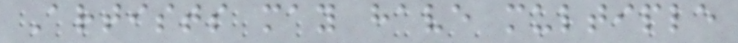Artists may have multiple
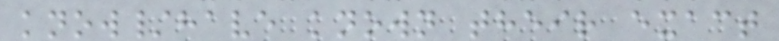know/have known their exact
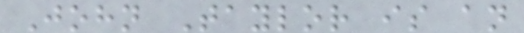John Taylor is an
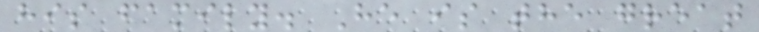his family. He is the great
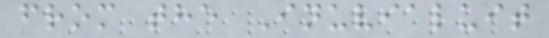from the Inuvialuit
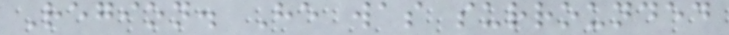Region. He was surrounded
